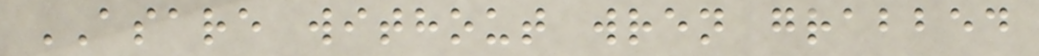ASARE without wren grabbed
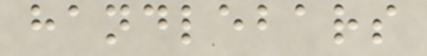handlebars
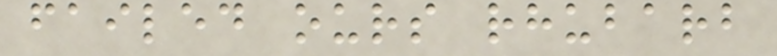failed ours rhubarb
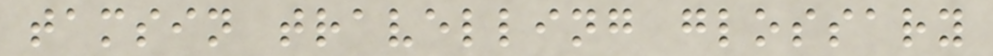tamsin travelling glossary
